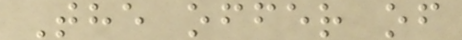The offer of
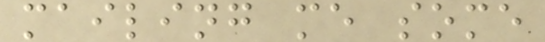mailing me some
